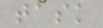task
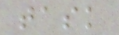task
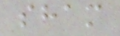sham
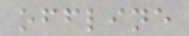offline
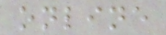online
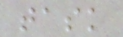task
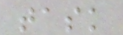task
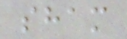sham
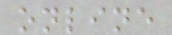online
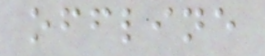offline
